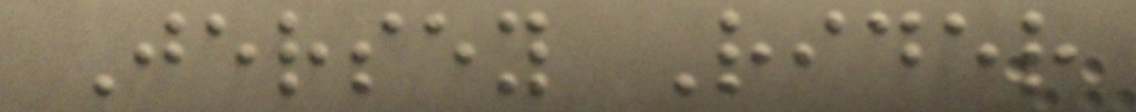Jersey Rider
